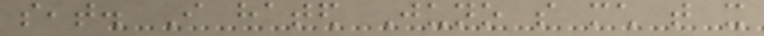seat. I hated Juno so much that it
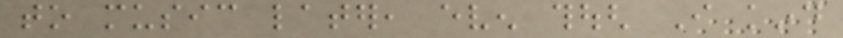to music later, even though I kind
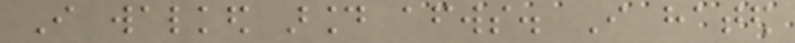I walked around afterwards. I hated
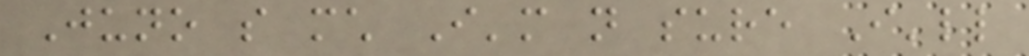Juno so much I'm not sure I'll
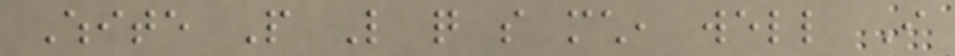White People Like quite so much, well I
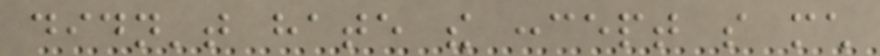didn't hate the concept so much
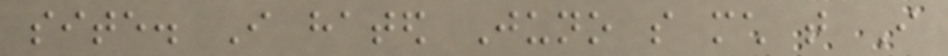site. I hated Juno so much that I
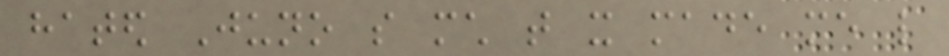hated Juno so much that it made me like
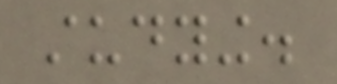studying.
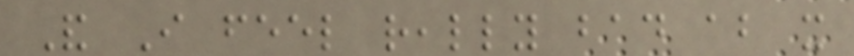And I feel really bad about it
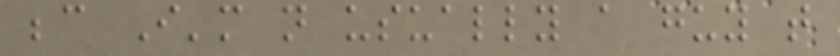because I'm not usually a guy that
